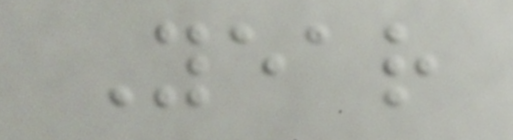Year
